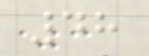48
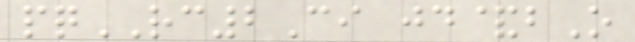pqRC2Ci jd&bO
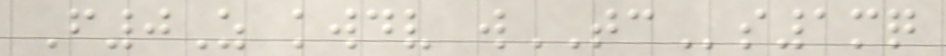F0Z kwdv wTCs1mq
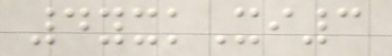4yxkXi3
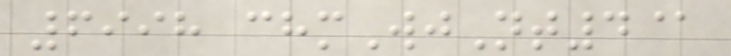6998 chmWjNt4@
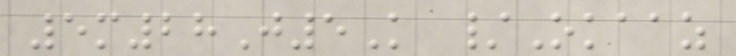5m28J5K /Okaaz
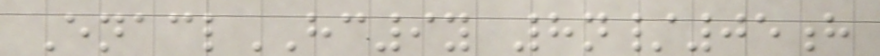EnaclHC9y 8n/05h
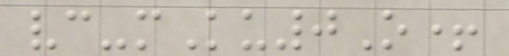vc-mKu0O+
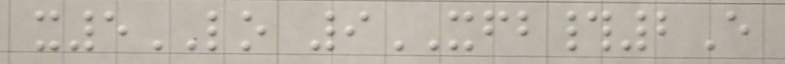x5LO 9XFB#2E
